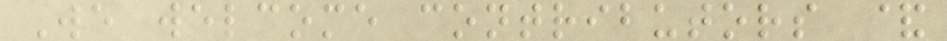We welcome contributors &
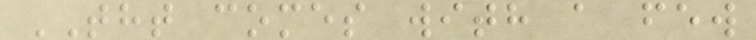THT comes with a few
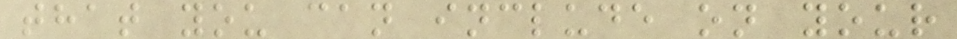that you can include on your
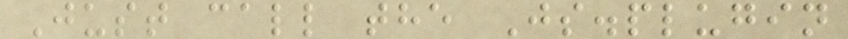Just call the Js.plugin
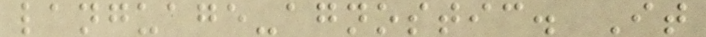language-agnostic. It
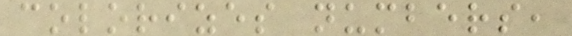colorizes numbers,
